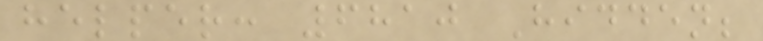helper: 6810 Hidden;
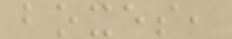boxes,
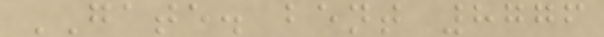GATE. bent 8776
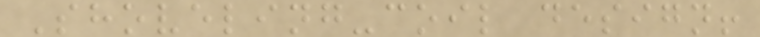Shoveling-coil design!
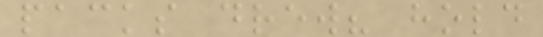packs drew? hold
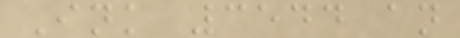Ink 3544 an
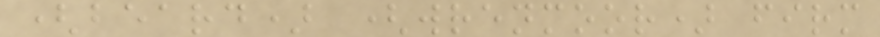(beard) (wrenmoor) firm
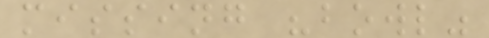missing "bowl"
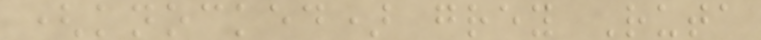(knocked) grey Ruta
